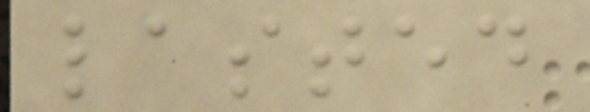lasted
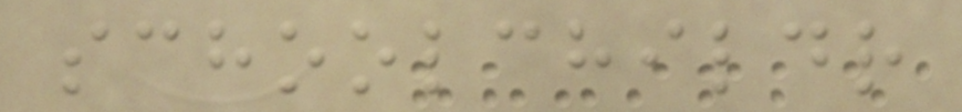schoolchildr
